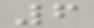6
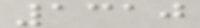1310
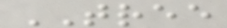TREE
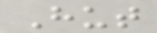Hut
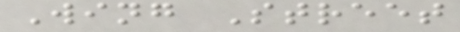Wing Street
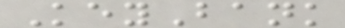KeyBank
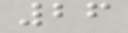26
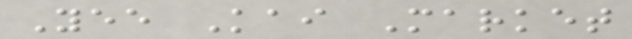Yee Kai Market
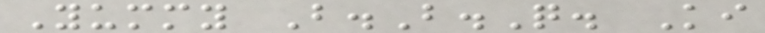Yummy B.B.Q. Ki
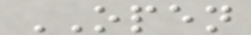OPEN
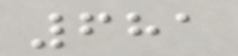681
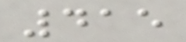415
